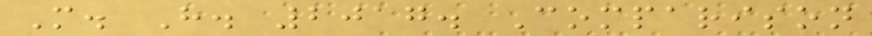M. H. 2017. Comparison
